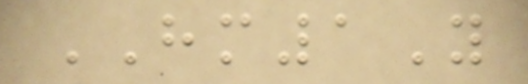HM1Y
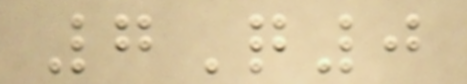7Q0
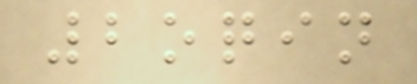2oqin
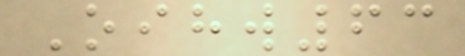Oihw63
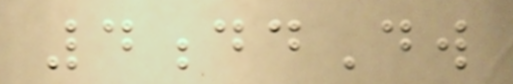4ddDw
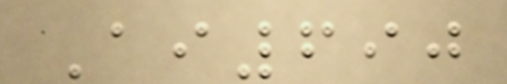Ai690
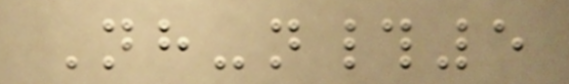Nh-n#5
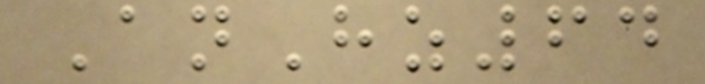AnHz64
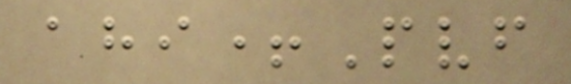ahi+Pvf
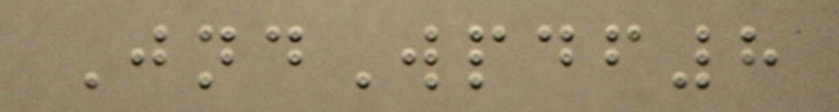JndWpdf8
